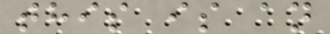this is an
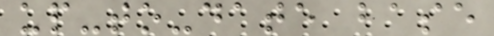up-to-date base
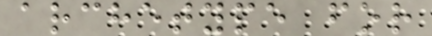archetype for
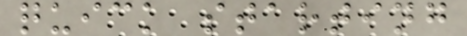quick starting
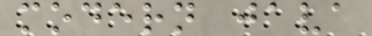modern java
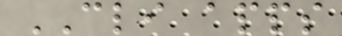CLI apps
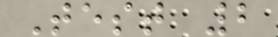Test 2
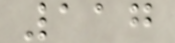117
